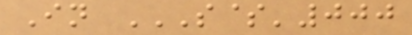In S$'000
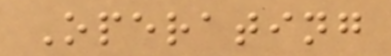Operating
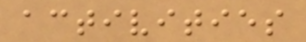activities
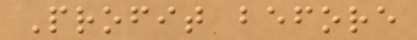Profit before
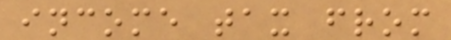income tax from
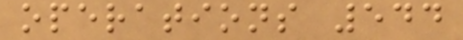operations 544
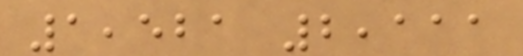1,521 2,111
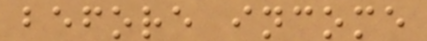before income
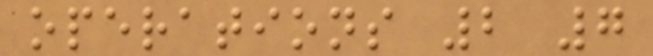operations 2 7
